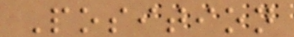Position
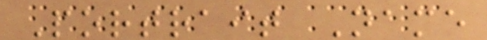Portrait Name
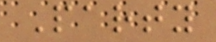Party
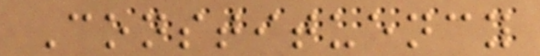Constituency
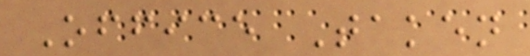Office Taken
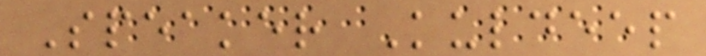Speaker Kuldeep
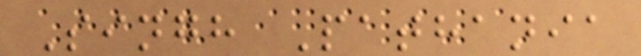Singh Pathania
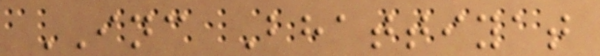INC Bhattiyat
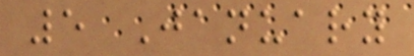5 January
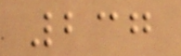237
